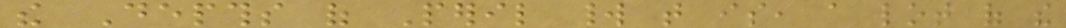the Depths of Peril world that is, a lot of the
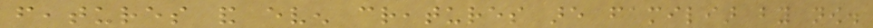features and even creatures are familiar by now.
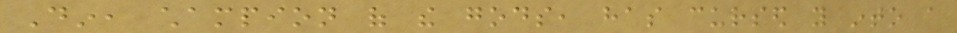Din, champion of the gods, has cursed you into a
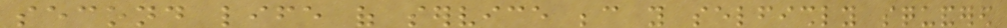second life of service because you selfishly squandered
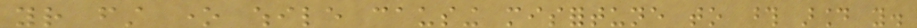your first one while causing misfortune to those around you.
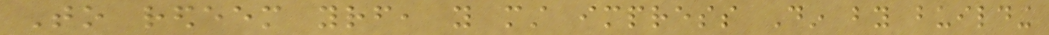To redeem yourself, you must impress Din by building
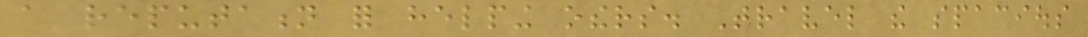a reputation for helping others. Travel the spacious
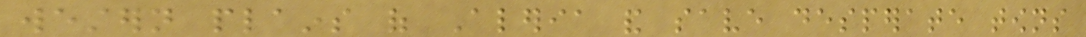western plains of Aleria and save desperate towns
